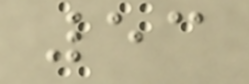53
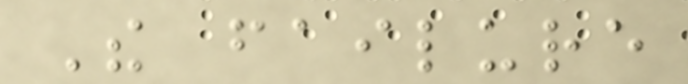The failure
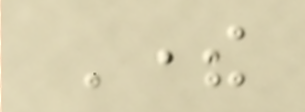There
